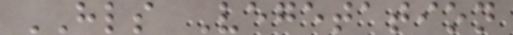HLS Vegetation
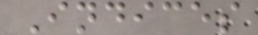Indices
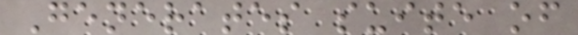Generates suite of
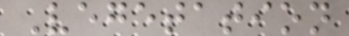Vegetation
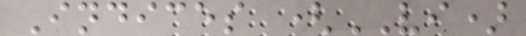Indices (VI)
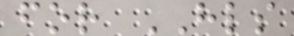for HLS
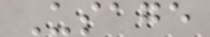Usage
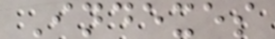Indexes
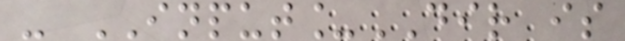- INPUT_DIR is
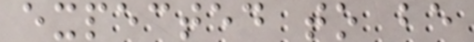expected to be
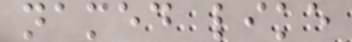named like
